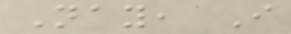Nay, I
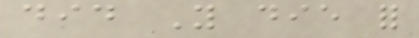did You die for
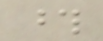those
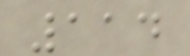114
